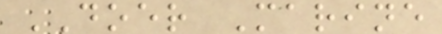DOER Marine
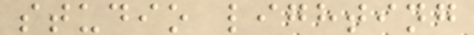studio lighting
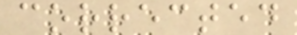corrected
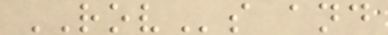ROVs and
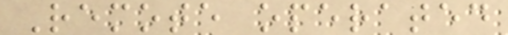Remote operated
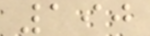190
